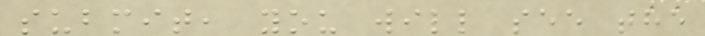submit, you will see the
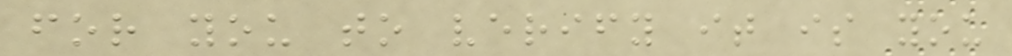for you to verify it is you
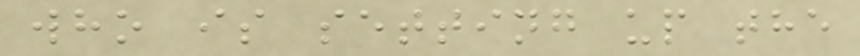who is setting up the
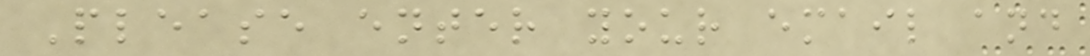Please enter your email and
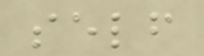self
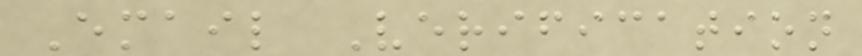Email Verification
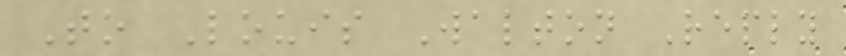To Louis Walton Reply
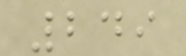249
